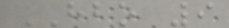HBO 9
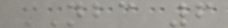NBC 6
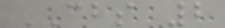CBS 2
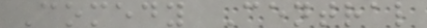Comedy Central
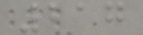217
